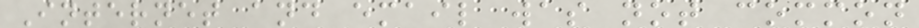Internet and email was not common
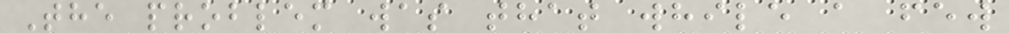The problem was that while a few
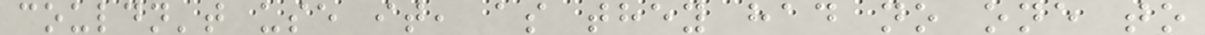couldn't use it, as they had no one to
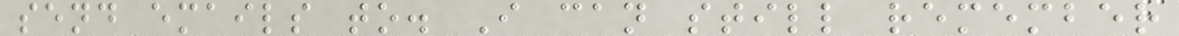send emails to. I can still remember
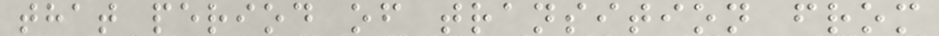that period of transition from
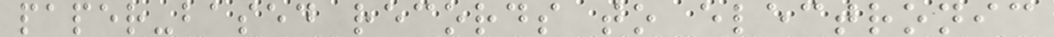paper-based records to electronic
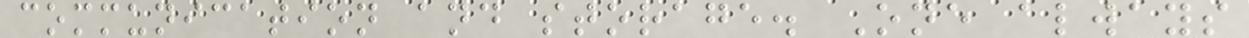communication and storage. One always
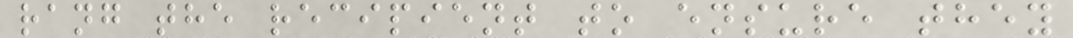rang the recipient to ensure they
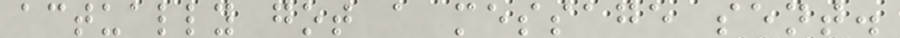actually got a message sent.
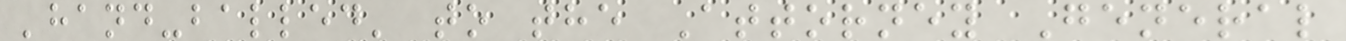'hand-balled' to the Attorney General
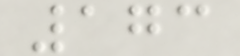173
